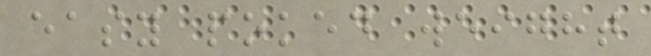easy poked weight
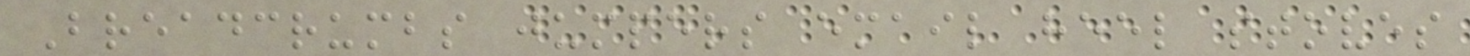Breadcrumbs jumpers email heel stoves
